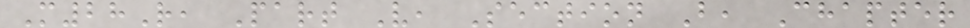M28R, Part V, Section B, Chapter
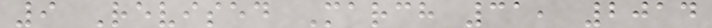9 Revised March 31, 2014
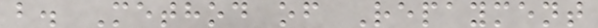b. Method of Repayment
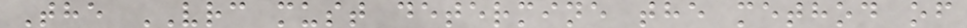The VRC must determine the method of
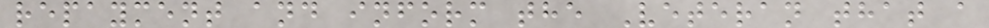repayment and inform the Veteran that a
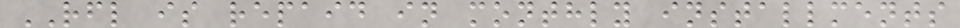RFL is repaid in monthly installments
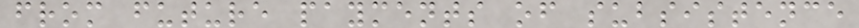from future payments of subsistence
